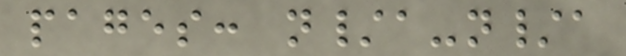pages: n/a-n/a
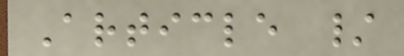Article /
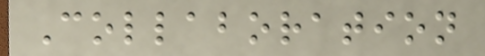Collaboration
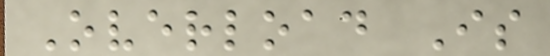Overload Is
